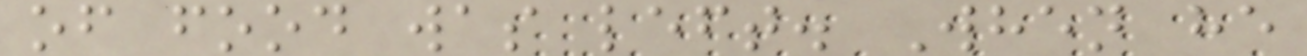of food was left. When he
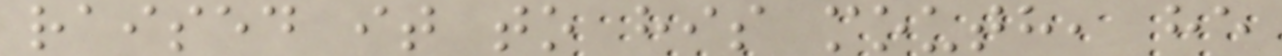raised it to his mouth, he
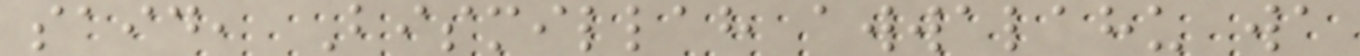said, Bismillah awwalahu wa
